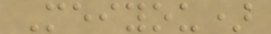Meiyou)
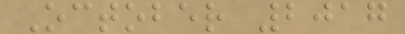October 2017
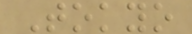Tokyo
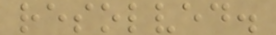resolved.
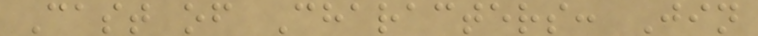Cast of Characters: Jin
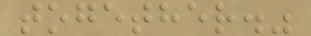together."
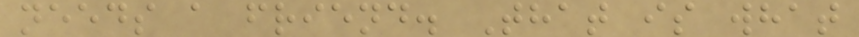needs a friend. That is what
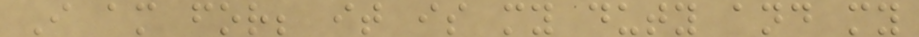I am for; it is my duty and my
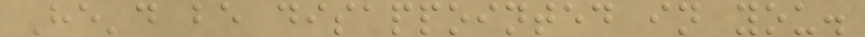He'd be disappointed in you.
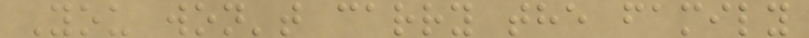You won't carry the family
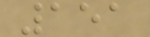151
